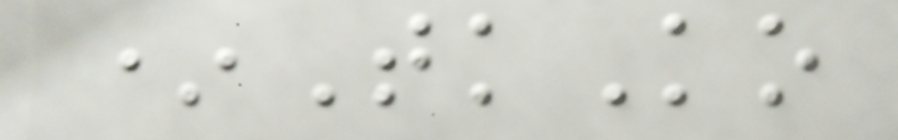*TkKo
